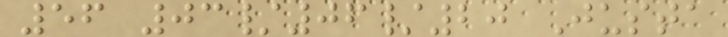56 03/06/20 Justa
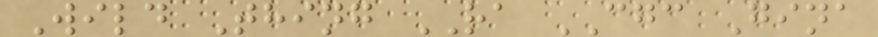Wild Thing RA CGC Gina
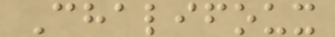Chalifoux
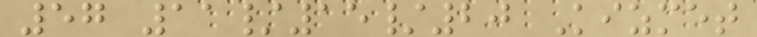57 11/15/20 Kizmet
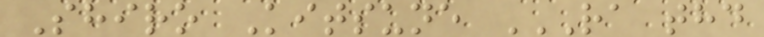Shiro Kitsune RA THD
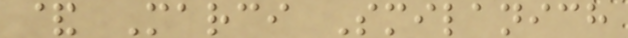& Marci Smilanich
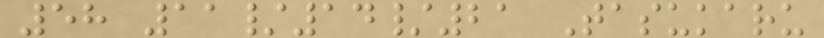58 11/14/21 Tasukaru
